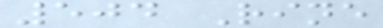504 Rine
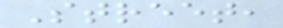Street,
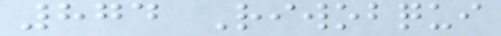874 Riwobqui
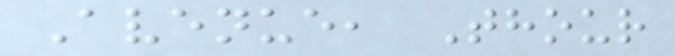Avenue, Thour
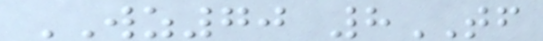WZ70 8TF
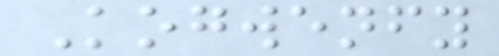Kogwenfy
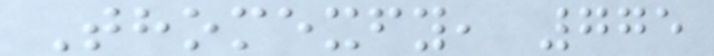Thomexfy, 775
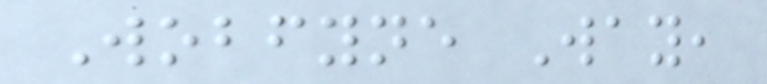Wobfyne Way,
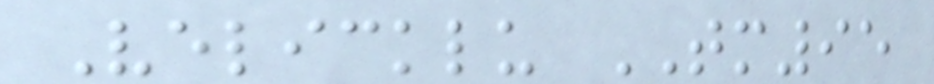Velicklu TM95
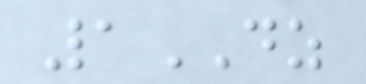1DZ
